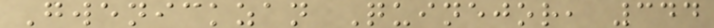Gwenickzan Quinejor, 344
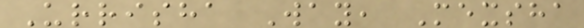Urrisha Way, Mexsha
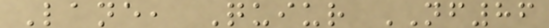Lane, Quiur NF86
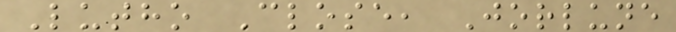Lutho Close, Jorlune
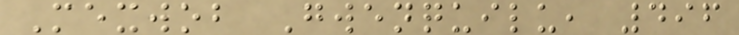Mexwob Gwenquilu, 496
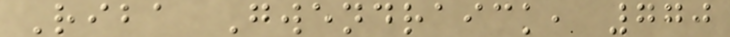Riba Gwendraick, 770
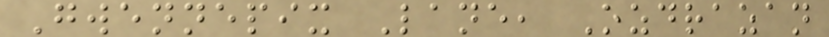Gwennepix Lane, Ozdrazan
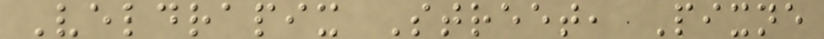Veldrapix Street, Pixne
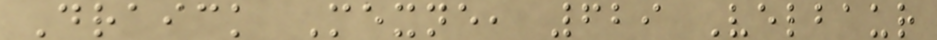Draick Mexne, 629 Velbaur
